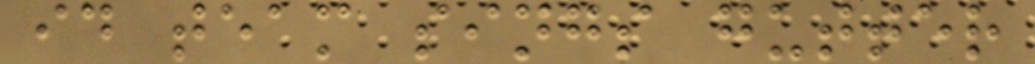id team sings gutter
